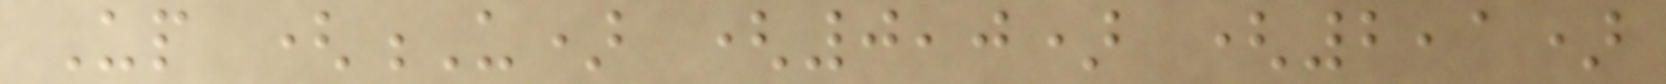Up (U) (0,0) (2,1)
